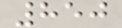850
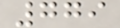779
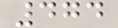474
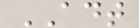ADT
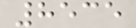8535
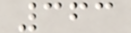363
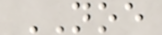NOE
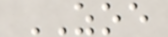ZOE
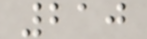210
